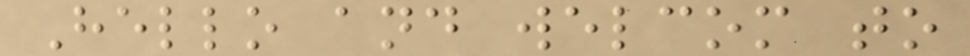Hello and welcom to
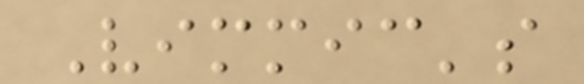Vimmic's
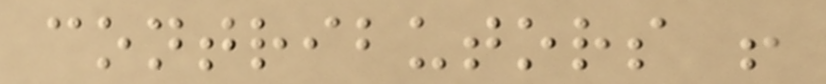contributors !
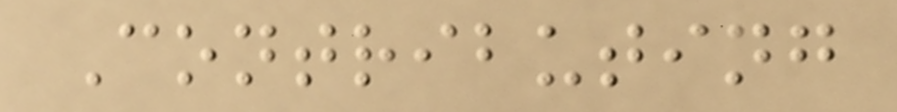Contributing
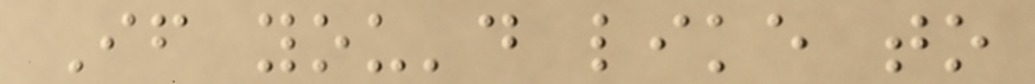If you'd like to
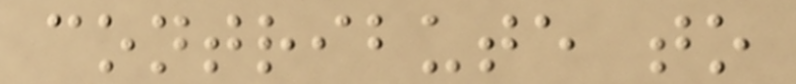contribute to
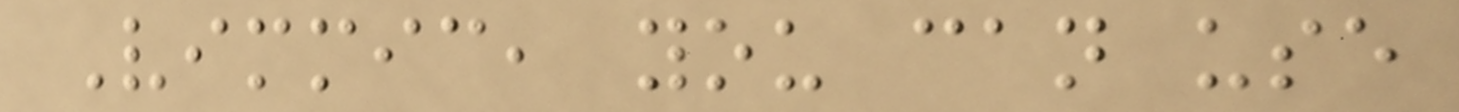Vimmic, you can use
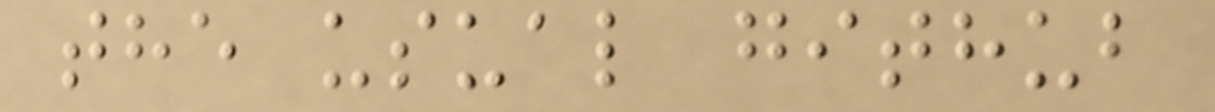the usual github
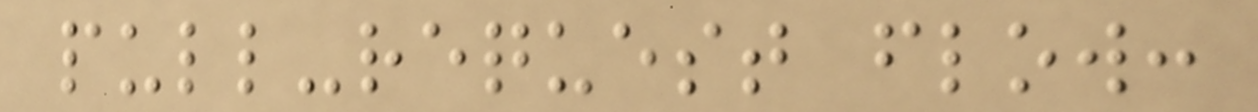pull-request flow:
